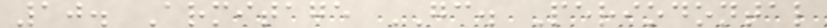10. Armitage GC. Periodontal
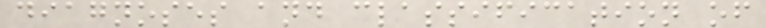diagnoses and classification of
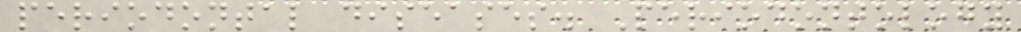periodontal diseases. Periodontology
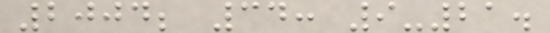2004; 34: 9-21.
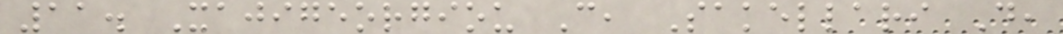11. Xajigeorgiou C, Sakellari D,
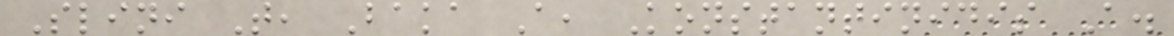Slini T, Baka A, Konstantinidis A.
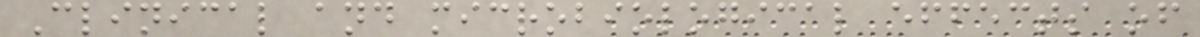Clinical and microbiological effects of
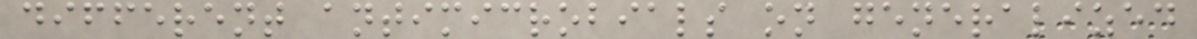different antimicrobials on generalized
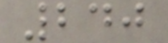240
